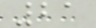21
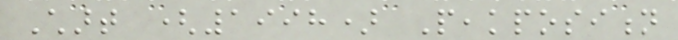Chart (1998) Peakposition
